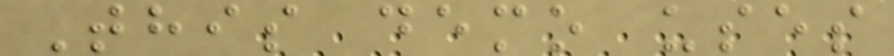This demo uses
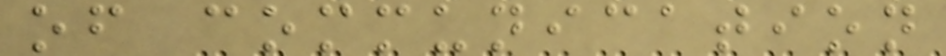of communication
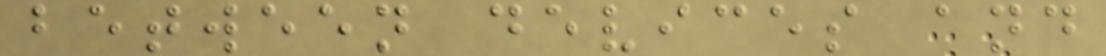between devices and
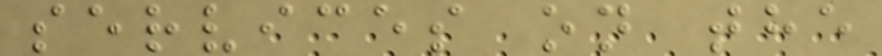services on the
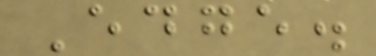Edge.
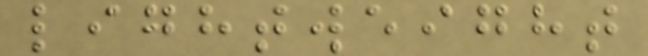lightweight
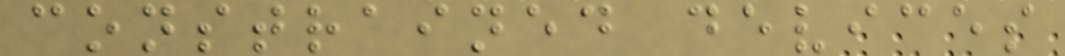constrained devices
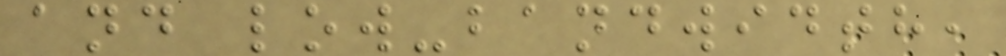and low-bandwidth,
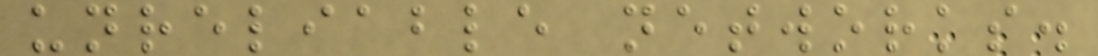unreliable networks.
